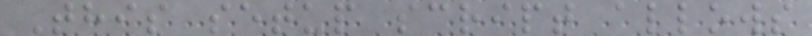This setup script allows
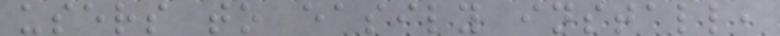users to easily install,
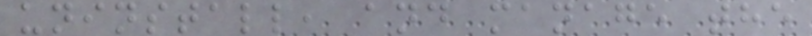uninstall, and manage the
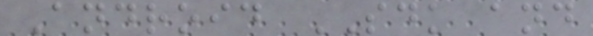Android SDK and
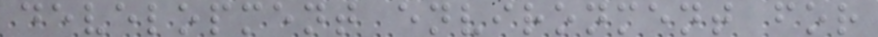development environment for
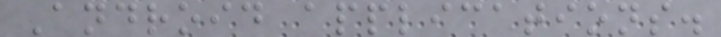Android applications.
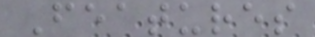Features
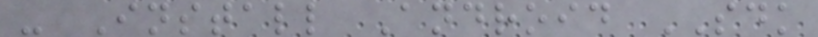- Install Android SDK
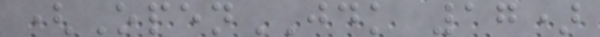(OpenJDK 17)
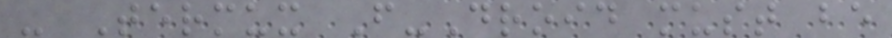- Termux F-Droid must be
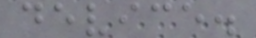device.
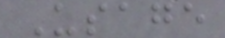Usage
